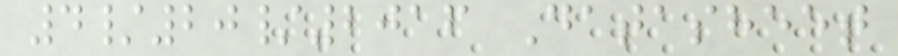4/20/2016 Datasheet
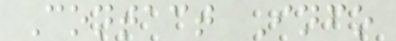Contact Info
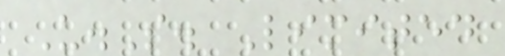U.S. Limited
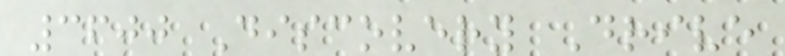3600 Discovery Drive
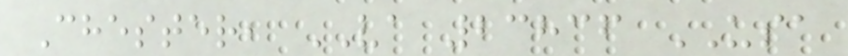Chester, VA 23836 USA
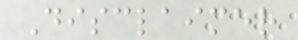Disclaimer
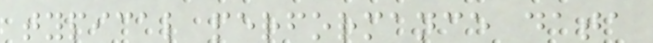typical performance data
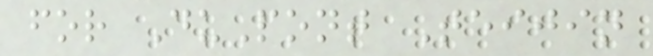for DuPont Teijin
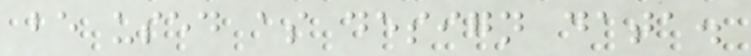be used as design data.
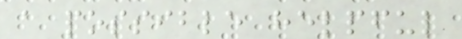a possible helpful
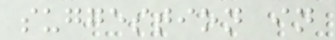suggestion in
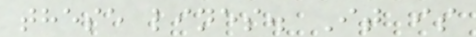these lines. It is
